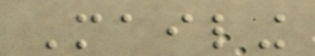Mailing
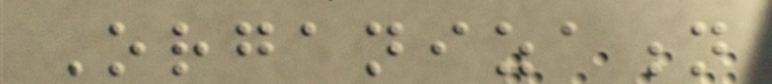Organization
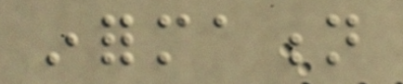information
